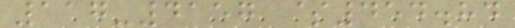117-4157 $454.84
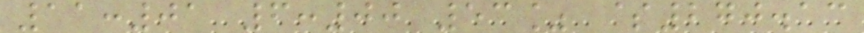11:01 6:00 53% $270.13
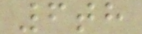6th
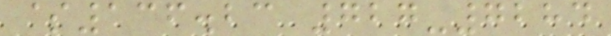$136.23 727-7284
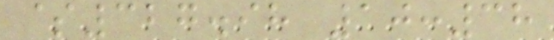$327.98 10:38
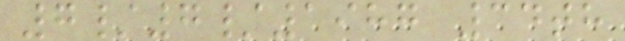7/7/1987 34th
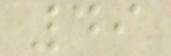49
